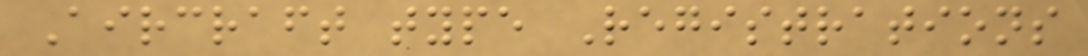Aircraft type Registrations
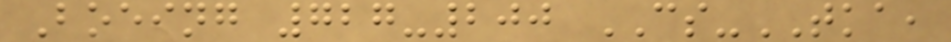Boeing 727-200 CS-TKA,
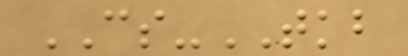CS-TKB
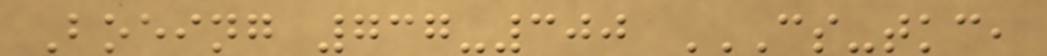Boeing 737-300 CS-TKC,
